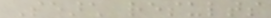Search results
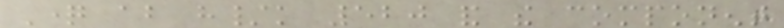Question about h/k 520 and the component
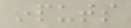inputs
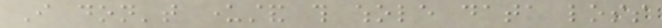I don't understand this whole data loss
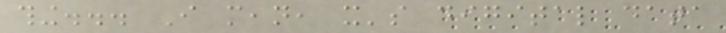thing... I mean, it's digital data
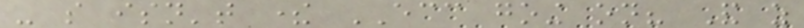- so isn't there ECC going on? And as
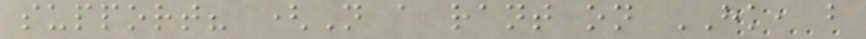support? (Not a rant on HK, but
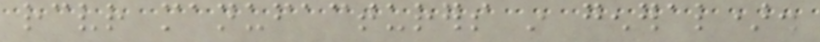receiver manufacturers in general).
